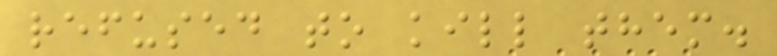refused to kill them.
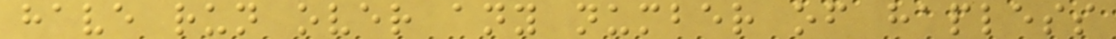have run over any number of hapless
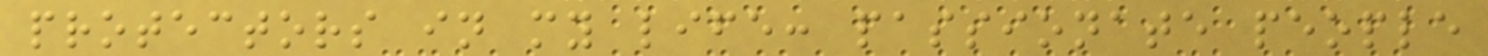protectors in my life: passionate people
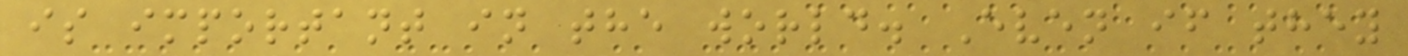is important in the world. Even if they
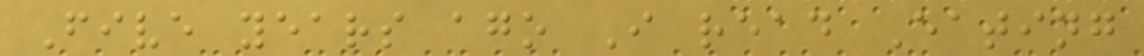Five years ago I read Eating
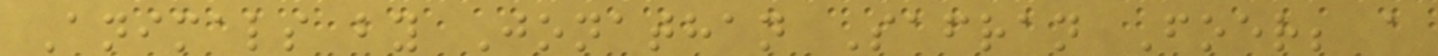Animals by Jonathan Safran Foer; a
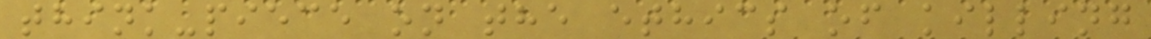think-piece on the ethics of killing
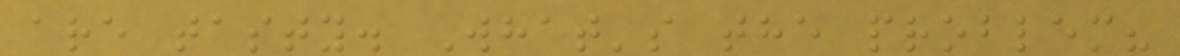are tasty. What's the problem?
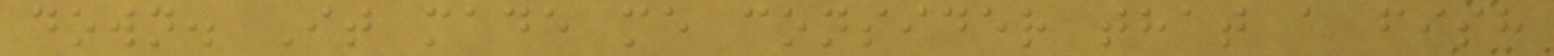down. It made me consider that a fish
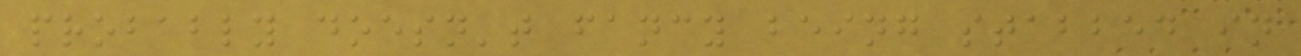probably doesn't fancy being stabbed in
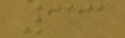33
